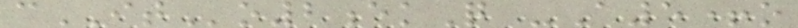cITo2ekQ -A5+o
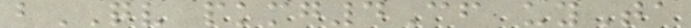bQV pkmg4Cf uyTa
